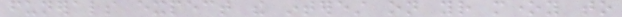funerals expect the interest on your money to
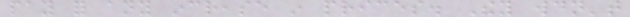pay for any increase in prices. They wouldn't
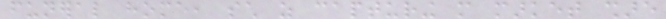funeral home, such as capturing more market share
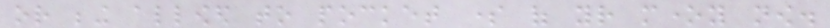or being allowed to pocket some of your money now.
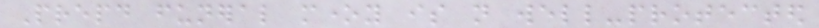Prepaid funeral money is not well-protected
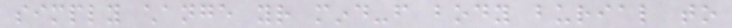simply change your mind-from body burial to
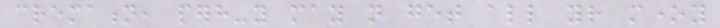cremation, perhaps-you may not get all your money
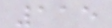115
